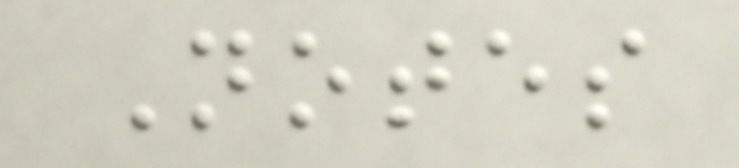Notes
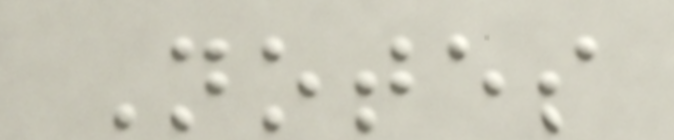Notes
